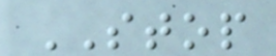STOP
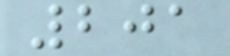201
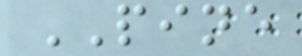PINE
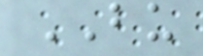BU
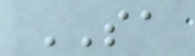SA
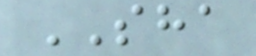SHA
